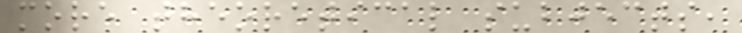more theoretical subjects,
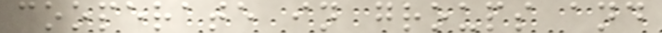cooperate in groups and
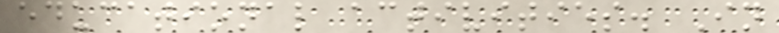educational activities. In
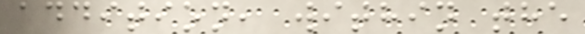addition, within the
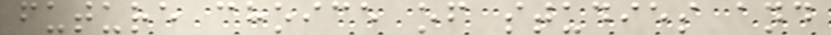future choice of studies and
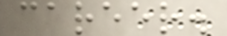career.
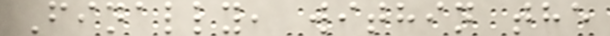Finally, within the
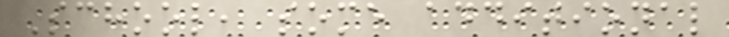School, some additional
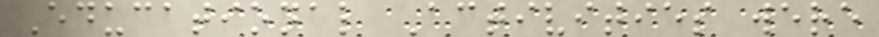Educational Activities were
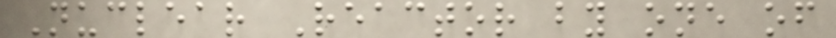Nuclear Reactor by one of
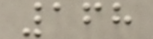168
